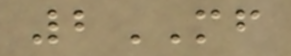2MF
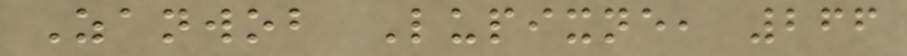Zanwob Lupixne, 266
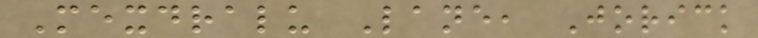Mexdralu Lane, Jorick
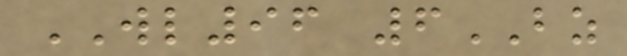WL96 6BZ
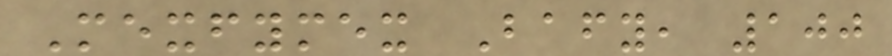Mexfymex Bafy, 100
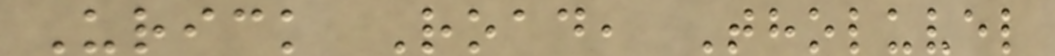Urick Road, Tholuvel
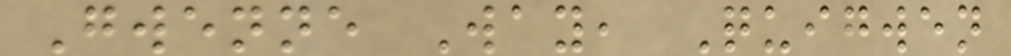Gwenne Way, Quigwen
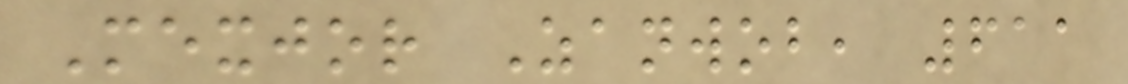Mexjor Zanwob, 611
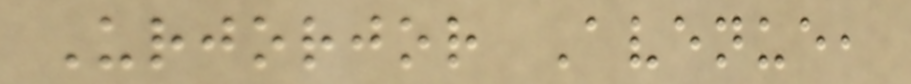Urjorjor Avenue,
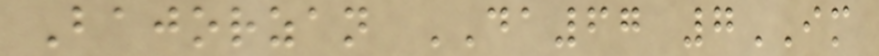Bajorzan DA67 7IM
